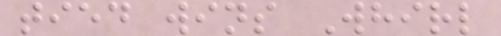tied wins Whirl
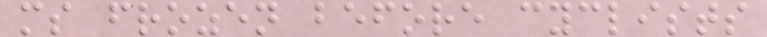ms frozen before cyclists
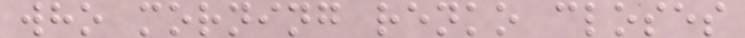who morning renko closes
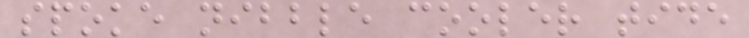spoke nibble cooler tide
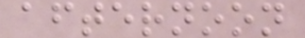afternoon
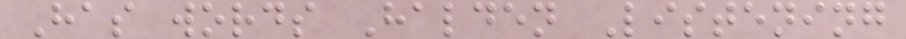Has words Halden Listening
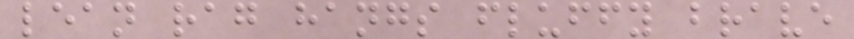lean rag hangs fluffy brave
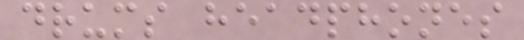drums headphones
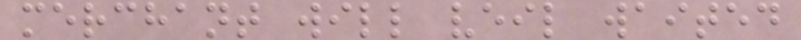merchant will veil waited
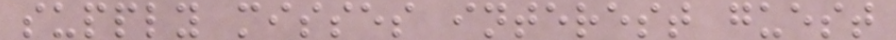supply misses interest guest
